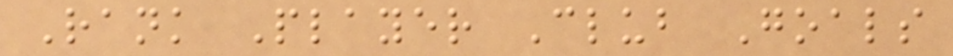Rank Player Club Goals
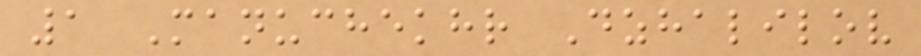1 Manuchekhr Dzhalilov
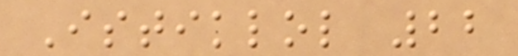Istiklol 22
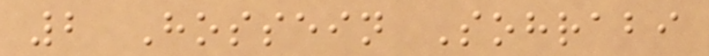2 Hossein Sohrabi
